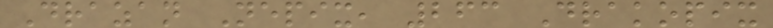Drazan Nepix, 263 Drakopix
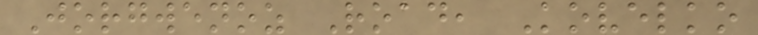Jorgwenoz Road, Kovelko
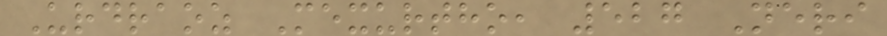Urdraoz Mexurtho, 527 Neri
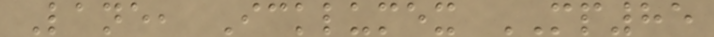Lane, Icklumex MP85
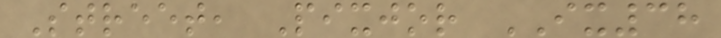Street, Pixjor IX38
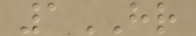1HR
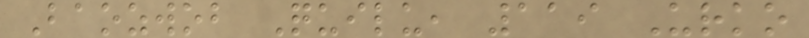Baozwob Quilu, 119 Urko
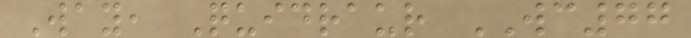Way, Quidraur WC77
